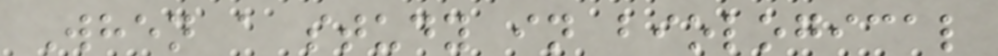When a study in biological
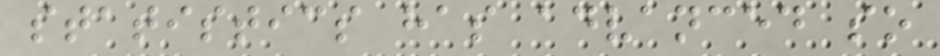statistics has advanced so
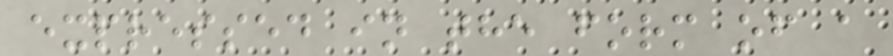expressed in the form of a
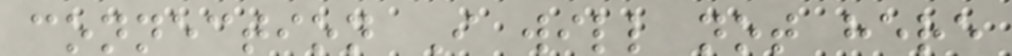connection I will not here
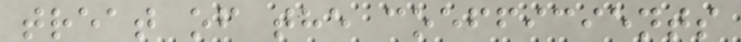treat of the coefficients
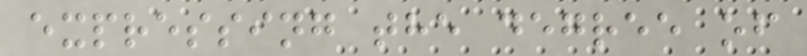expressing the degree of
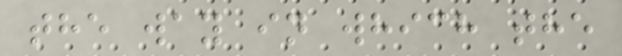the way in which the
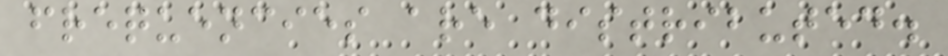frequencies are distributed.
